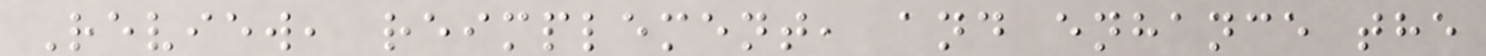Review, reimplement, and enhance the
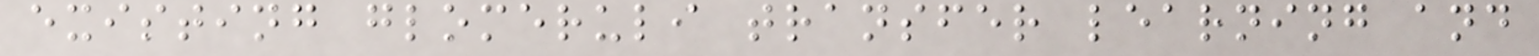existing glomeruli transfer learning and
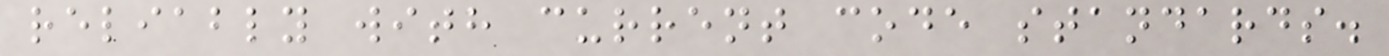reliably with current code standards.
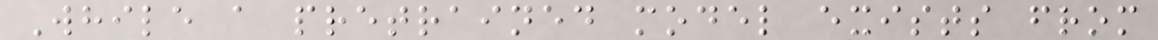While a pretrained model exists from
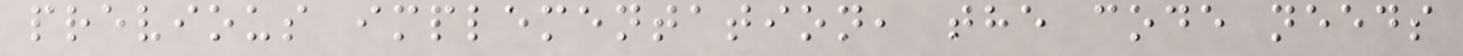previous implementation, the code needs
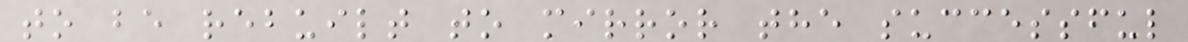to be rebuilt to mirror the successful
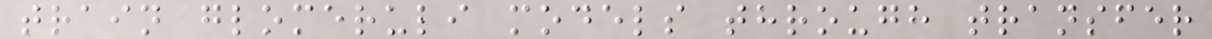train glomeruli models through transfer
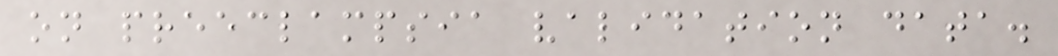on preeclampsia validation data.
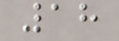18
